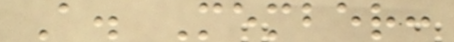A. Member:
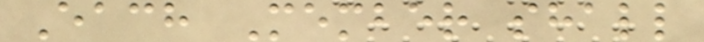Each Member shall
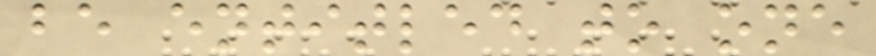be entitled to one
